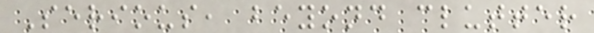Serious, beyond clutter
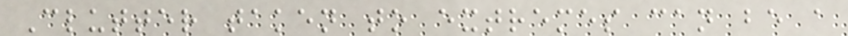Clutter taken to extremes can be a
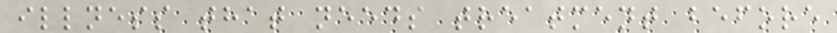illness that needs treatment before
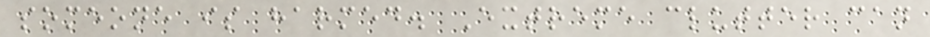someone is harmed. Extreme clutter can
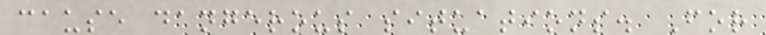cause dangerous situations. For
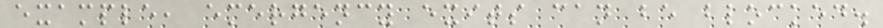example, emergency exits can be blocked.
